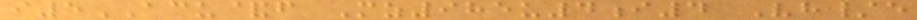i5ACU&f Mz985u4i4 Vh/e
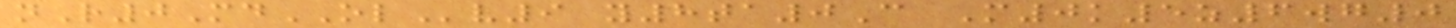nR0MdOLv9 y8ta0C M0k5z6wg0
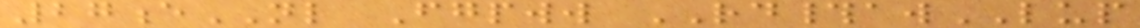27eNL Fgpww RD#awLUP
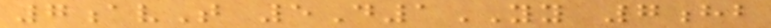7avT 5D1YY 7hb
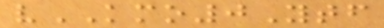vKMO0Ytf
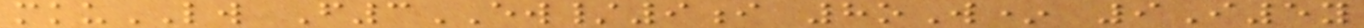mkuLW F3EW/9i 8oW* 9I5y
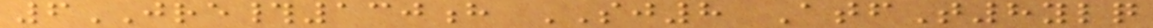6JRE#130h SJ8 AtfT8ylq
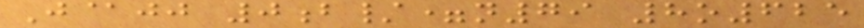J@jj 0b/=n79 8o625
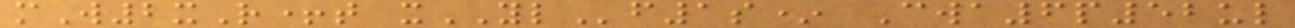mW2xR+t xYLf1s* Cwa6p52ul
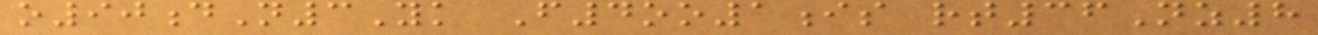o90dN3Yk F4oo1is rt36Nz8
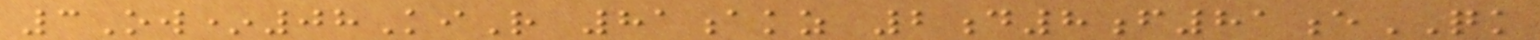3Ow*08KiR 81akz 2d8f81eQK
